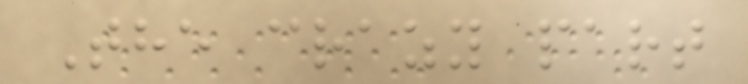The crazy part
